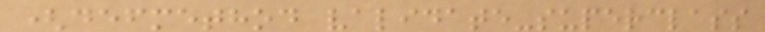(defmethod validate-superclass
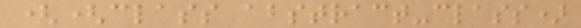((class abstract-class)
